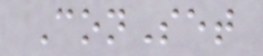ConSet
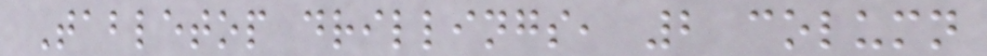Tabletop drillings, 2 column
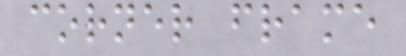corner frame
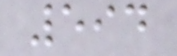594
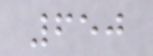650
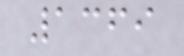1369
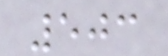503
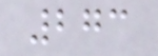273
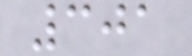301
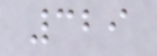329
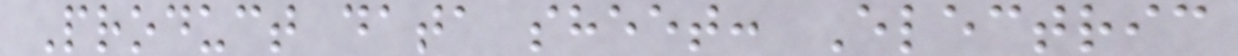Product data sheet: Electric
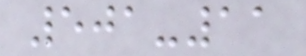501-11
